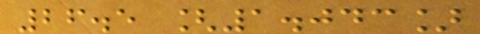26.5 [1.043]
